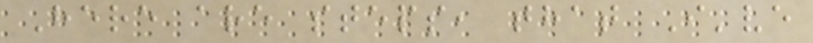Here are steps, that I've
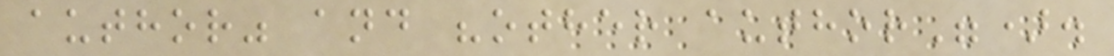author" and "other author").
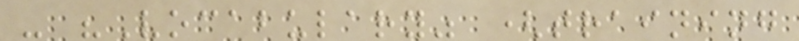- "Vocabulary" (training
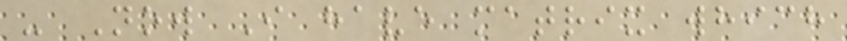- Now I have matrix which
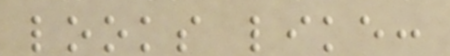looks like:
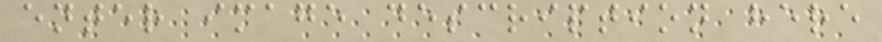enter image description here
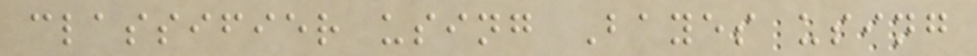classifier using Bayes using
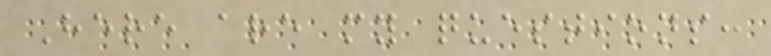Here are my questions:
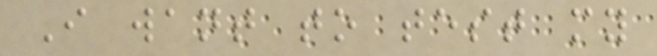I want to test my
